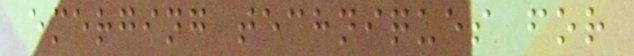emerging techniques for
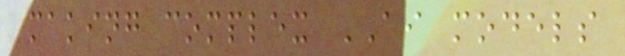making complex AI models
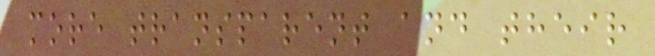more transparent and their
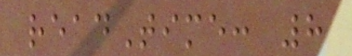readTime: 8
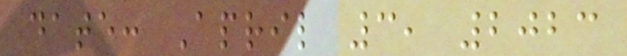date: April 3, 2023
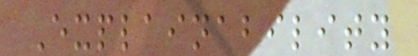Explainability
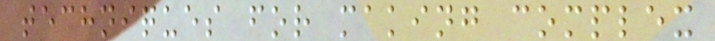techniques for making complex
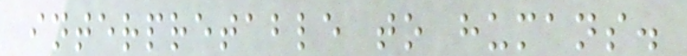interpretable to humans.
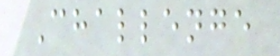Challenge
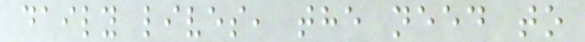daily lives, the need to
